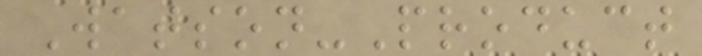Watson-Product
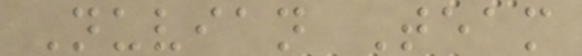Nuvian Team
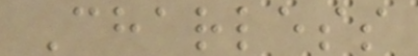Charless
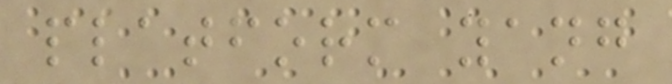platform yang
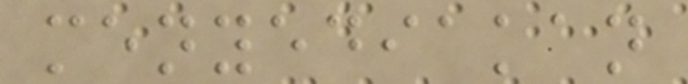menyediakan
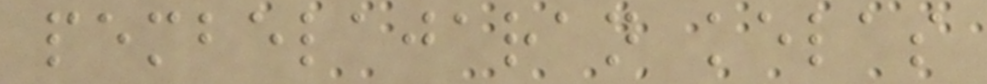pembelajaran kelas
